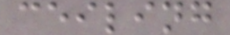ceiling
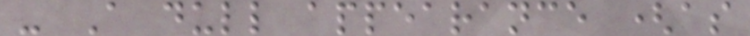- A dull appearance (as
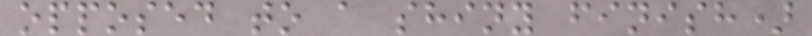opposed to a shiny finish)
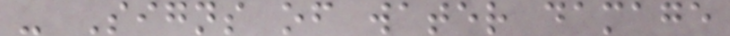- Signs of water damage
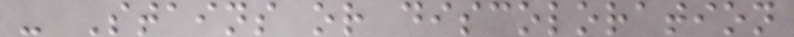- Stains or discoloration
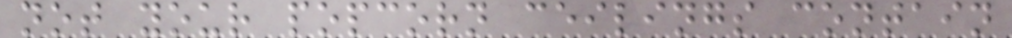not your popcorn ceilings contain
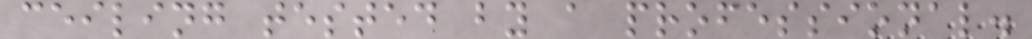ceiling tested by a professional.
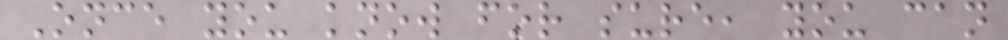Once you know for sure, you can
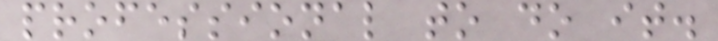professional to do it.
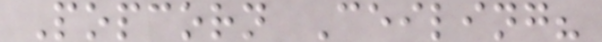Popcorn Ceiling?
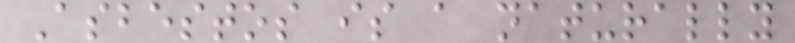Asbestos is a naturally
